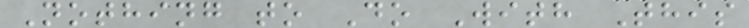Nothing to Do With This
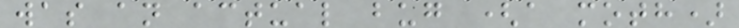was an actual bug (a moth)
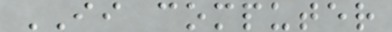II computer
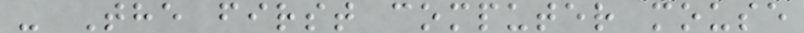- The first computer mouse
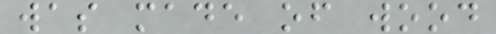was made of wood
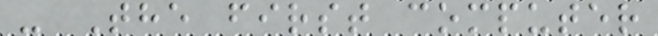- The first computer
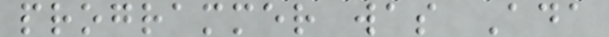programmer was Ada
